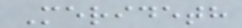Merideth
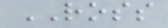ROSS
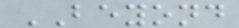BEYOND
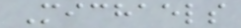Michaels
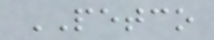PETCO
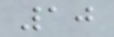10
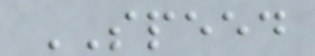SPEED
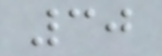30
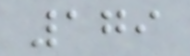179
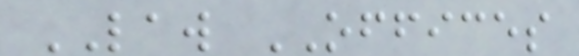LAW OFFICES
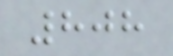808
